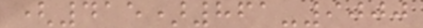(415)861-9000
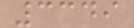3349
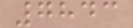7843
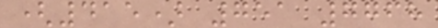(415) 751 7768
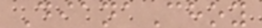DianaChoy
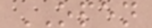OPEN
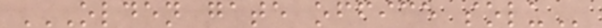OLDEN GATE OFFICE SOLU
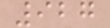927
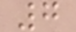7
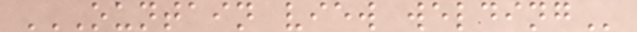OUNTAIN VIEW WELDING
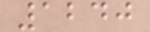1240
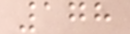178
